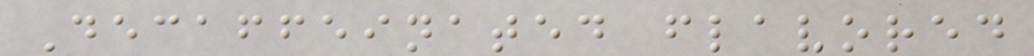Decaffeinated flavored
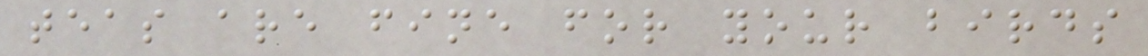teas are fine for your birds
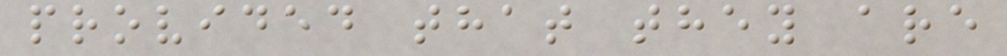provided that they are
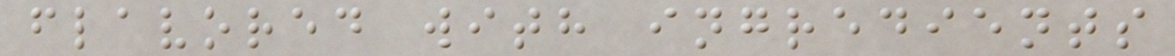flavored with ingredients
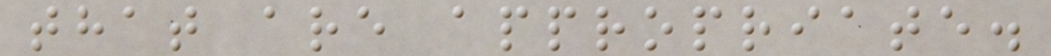that are appropriate.
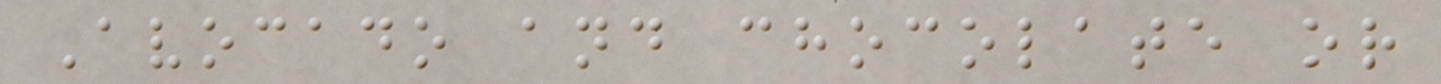Avocado and chocolate or
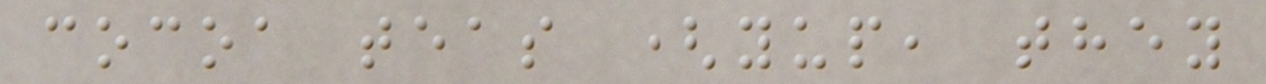cocoa teas (yup, they
